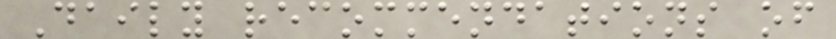Daily recommendations of
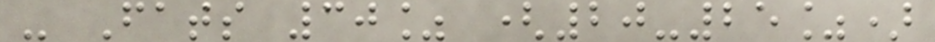- Fats 30% (20-25%)
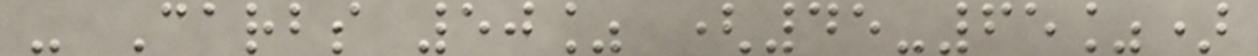- Carbs 50% (45-65%)
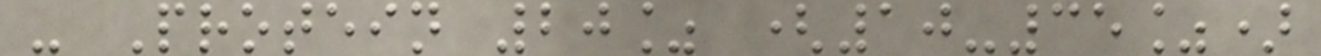- Protein 20% (10-35%)
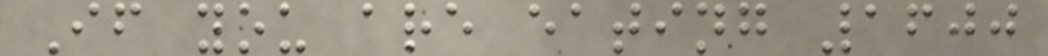If you are eating 1600
